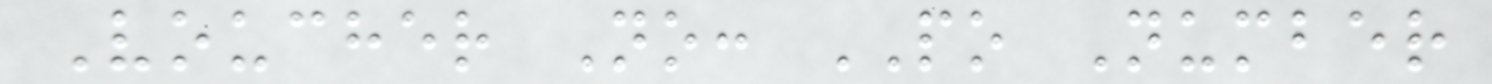Voucher No: PO Number
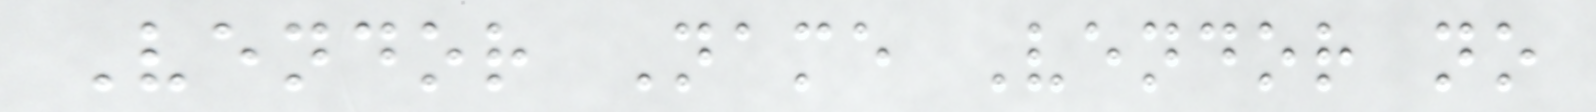Vendor Name Vendor no
